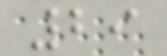29
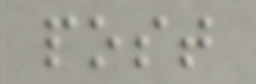post
